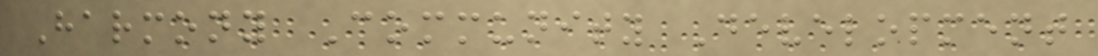Harmony Community Development
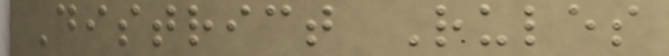District Rules
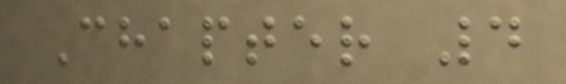Chapter 4
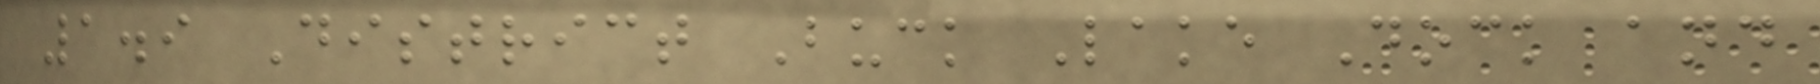1.9 District Buck Lake Dock and
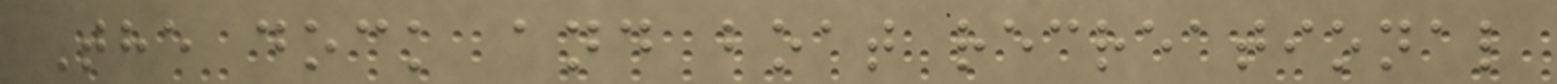The dock and boat recreational
